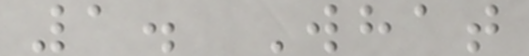1. What
